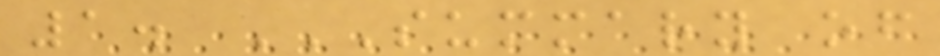1. SUMMARY OF
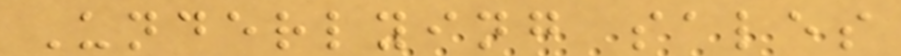Underlying sales
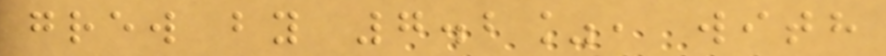grew by 7.2%, with
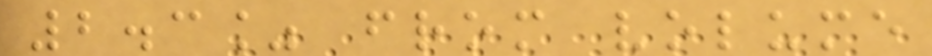2.3% from volume
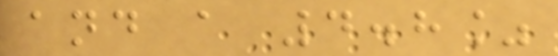and a 4.8%
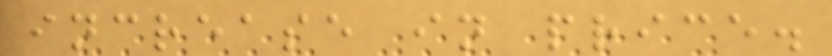increase in price.
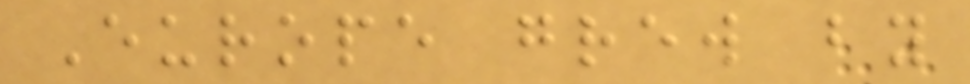Europe grew by
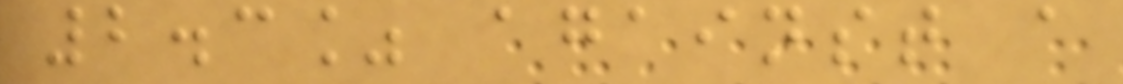2.3% against a
